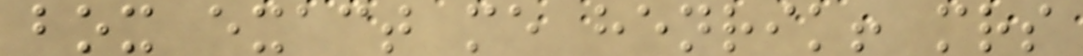box exact me henrik! mrs
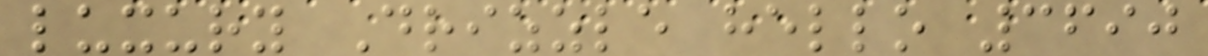luxury Drizzle hello 3690
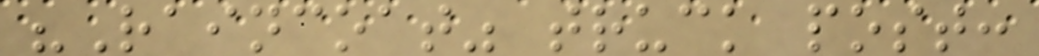"Raincoat" truck post:
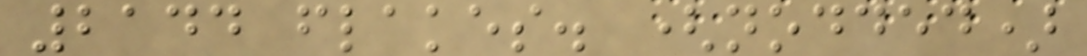2144 flakes. (nodded)
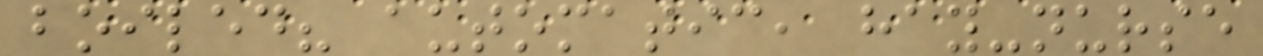boiled? automatic, hay-nurse
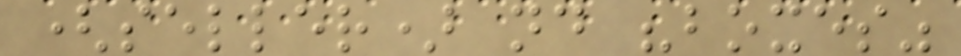(seller) nd "boxes"
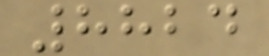8824
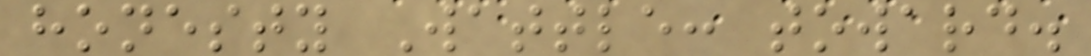honesty Wattle: toward.
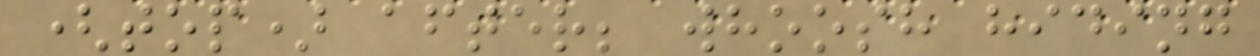(top) after; whoosh hiding
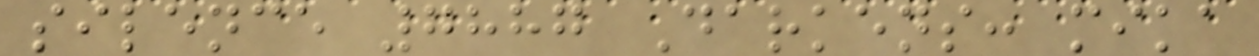silence 7887 Darkens: mika
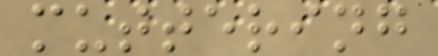muttering
